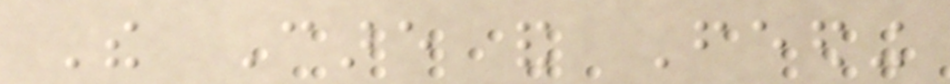The Care and Feeding
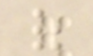of
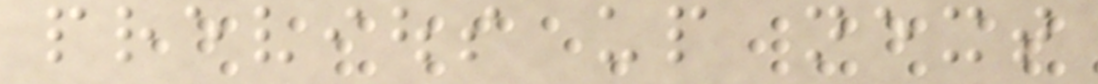previous up next
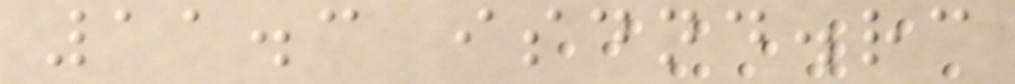11.3 isdnd.rc
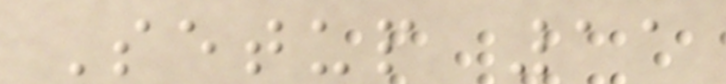Setup 11
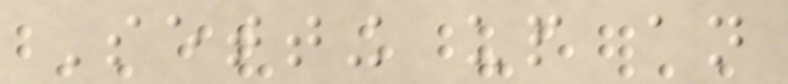Setting up an
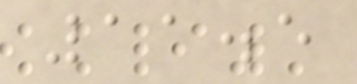11.5
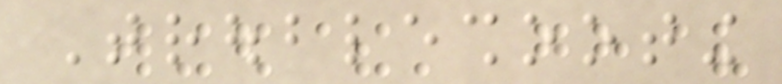Troubleshooting
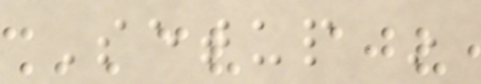Setup in
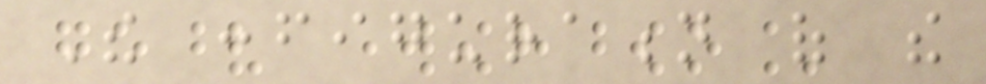The configuration of the
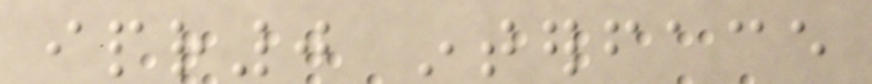ipr0 interface
